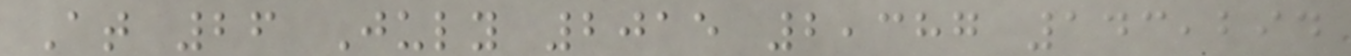At 26 July 2015 2,387 143,294
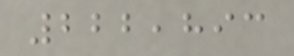222,893
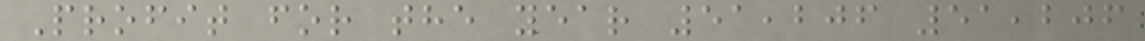Profit for the year 51,206 51,206
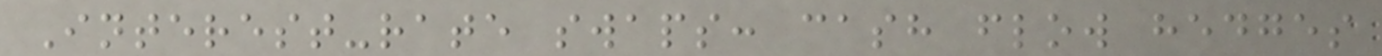Interest-rate swaps: cash flow hedges
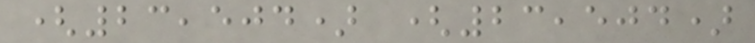(23,504) (23,504)
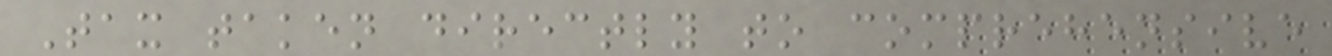Tax taken directly to comprehensive
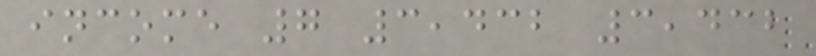income 7 3,432 3,432
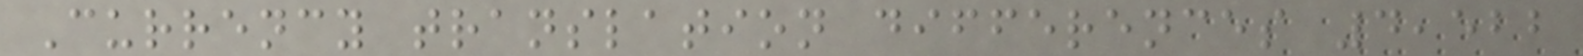Currency translation differences 4,522
